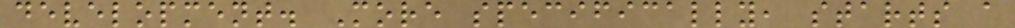development. More specifically, starts a
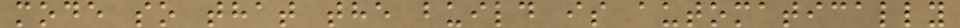mode so that the build is automatically
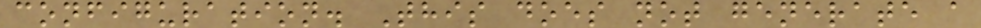configuration. This does not generate a
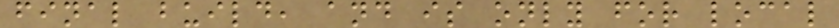final build, and is only for local
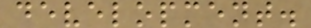development.
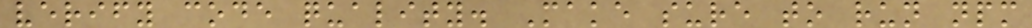verify code quality. Make sure to run npm
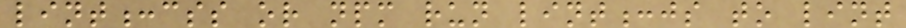lint:css or npm run lint:js to lint
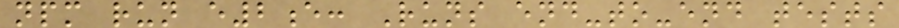npm run e2e: Runs end-to-end tests
